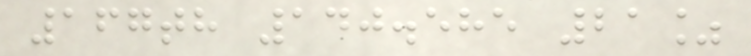167th 140.585 21%
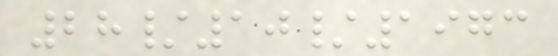28/10/1973
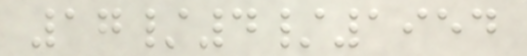17/4/1954
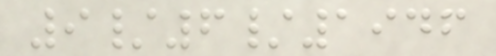9/6/1946
